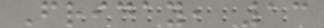Friday, 13
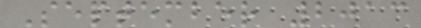September 2013
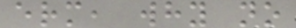erm, why no
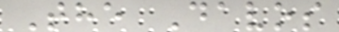The Davos
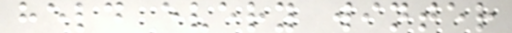held every winter
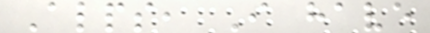Alps, I have
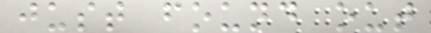just found out
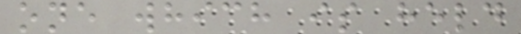one which is held
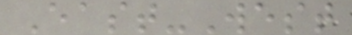East-West
